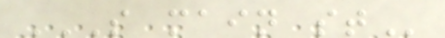S MAIN ST
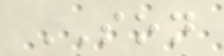SON
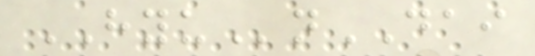HYUnDAI
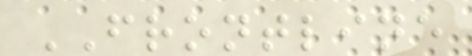FRONTLINE
